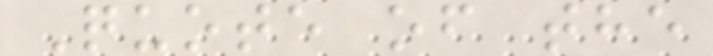Quote of the
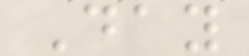Day
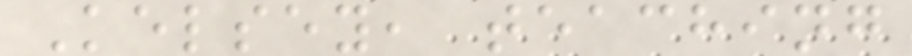Kelsey, teaching
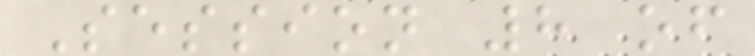Session 8 of
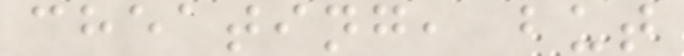cheating, but
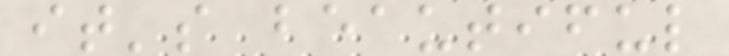it's beautiful
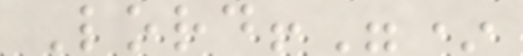Lord!"*
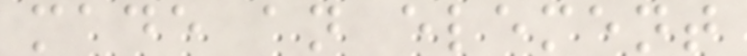made an element
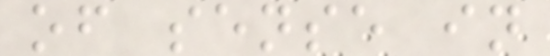of sense in
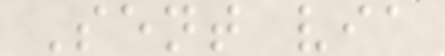Sent via
